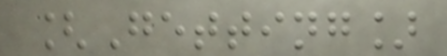[Getting]
